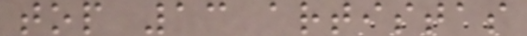top 13 artistas
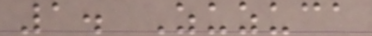1. Zuzuca
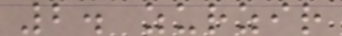2. zurzir
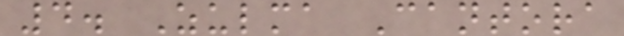4. Zulma Cantora
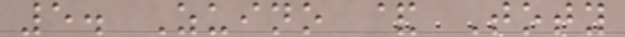5. Zuino & Toty
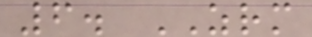6. ZRM
